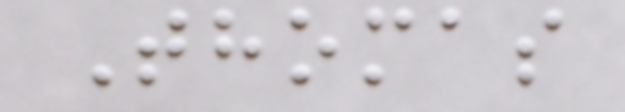Thomas
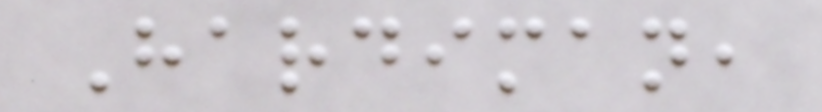Hardiman,
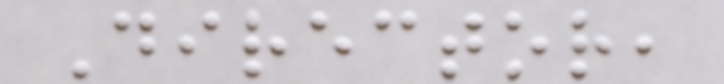Director,
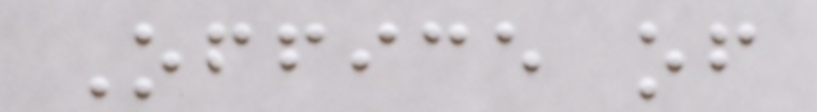Office of
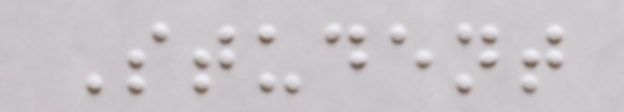Student
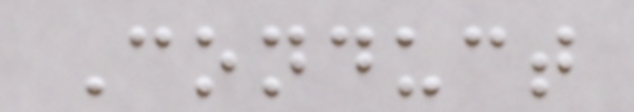Conduct
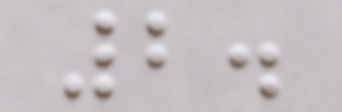2.
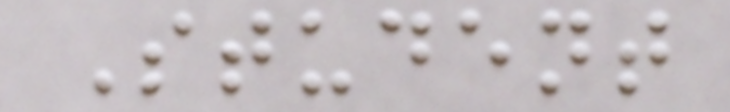Student
